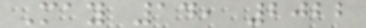May 14, 2022
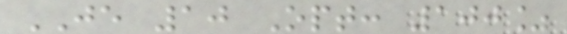JE 10 Opt: 100%
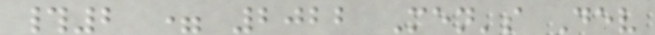#2 = 2022 Men's Dev
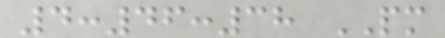4:46:38 PM
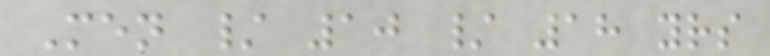Men / 10 / 18 yrs
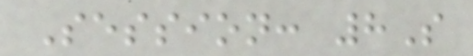Session: 8S
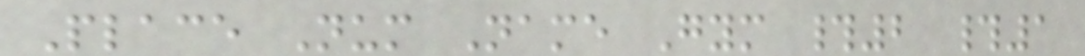Place Num Name Gym #2 #1
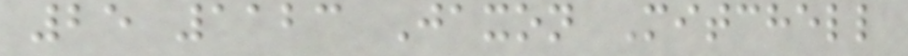25 1123 Jaxon Mitchell
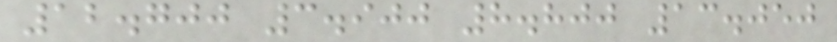12.700 3.900 8.800 13.050
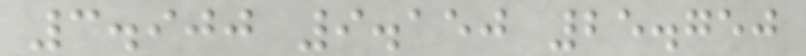3.900 9.150 25.750
